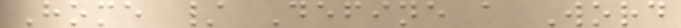Home / Define a Word
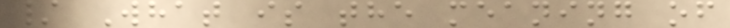/ What is the meaning of
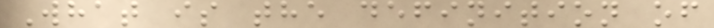What is the definition of
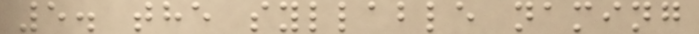5. the syllable naming
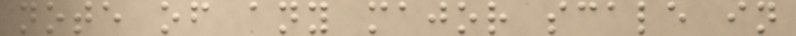note of any major scale in
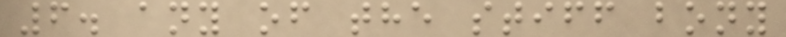6. any of the stiff bony
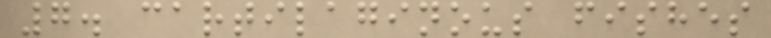7. cartilaginous fishes
